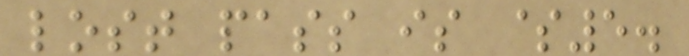lost pass is $5.
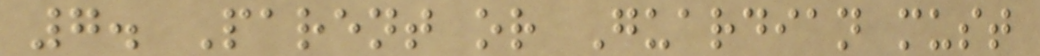7. Parent or Guardian must
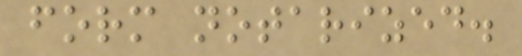form notarized.
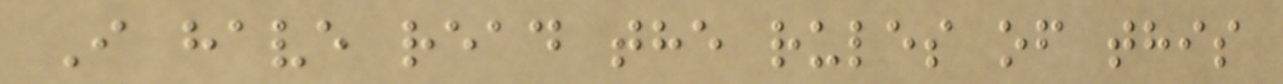I have read the rules of this
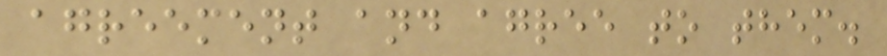agreement and agree to them.
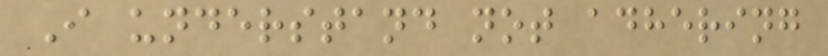I understand not adhering
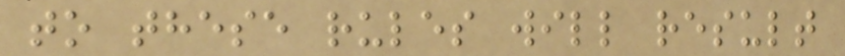to these rules will result
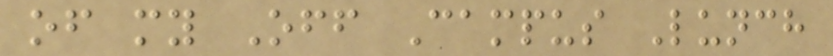of my Off Campus Lunch
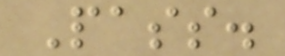Pass.
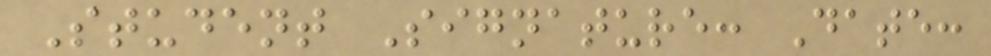Student Signature: Date:
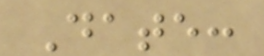Date:
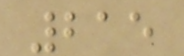215
